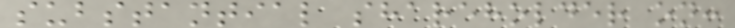substantial shareholder on:
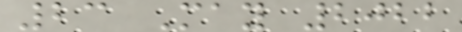23 May 2022
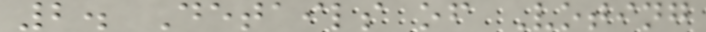2. Details of Voting
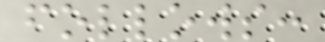follows:
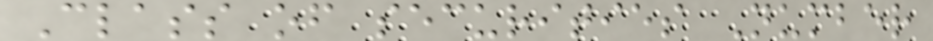Class of securities Number
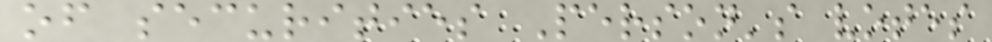of securities Person's votes
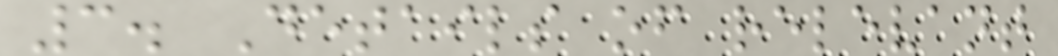3. Details of relevant
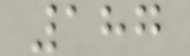187
